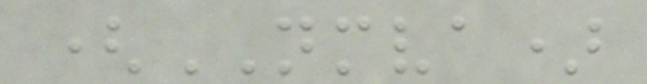(NMVA)
